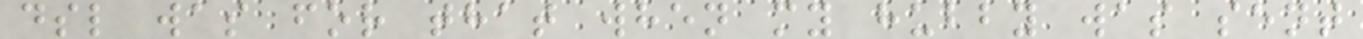dsl was for that when my hubby was sent
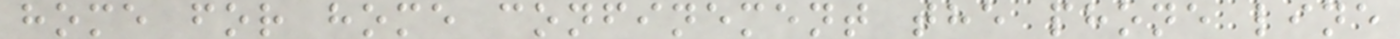home for home confinement the phone line
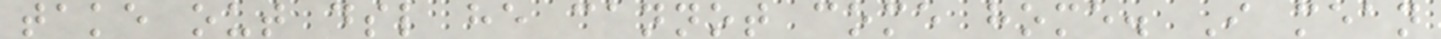take out dsl he cannot come home. I mean
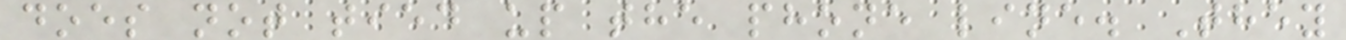does not tied up the phone line. They
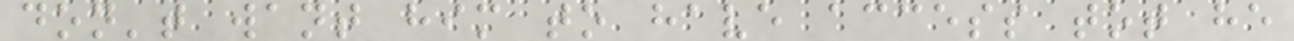don't want him to have access tot he
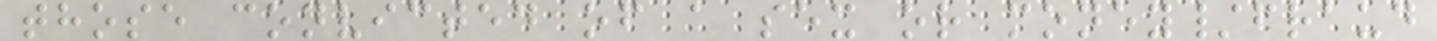those convicted of a sex or money/fraud
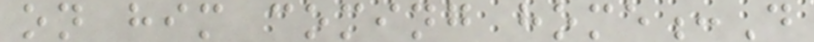on him coming home:D
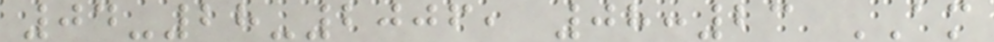04-28-2006, 08:23 AM
